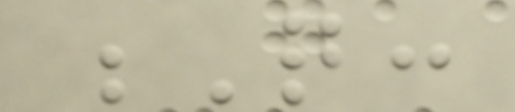Q:
